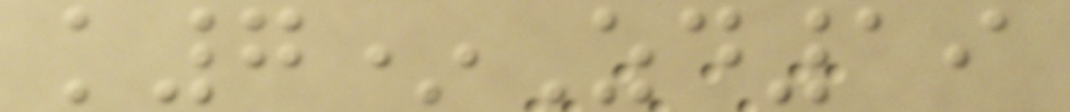k7*Zd19
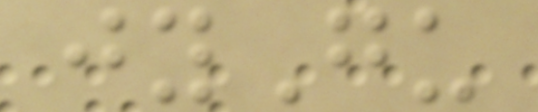jyGu
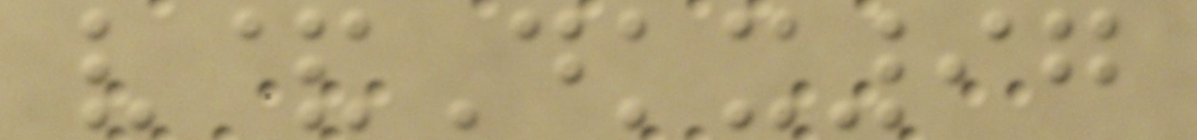v&Dkx97
